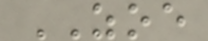ZOE
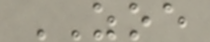ZOE
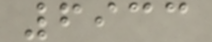6933
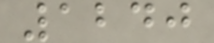1240
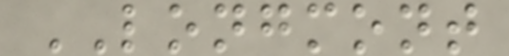LONGMONT
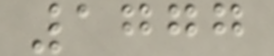1777
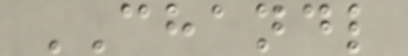CHANDL
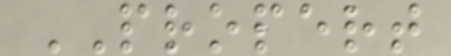PROPERT
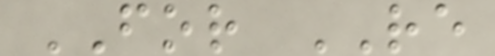FOR RE
